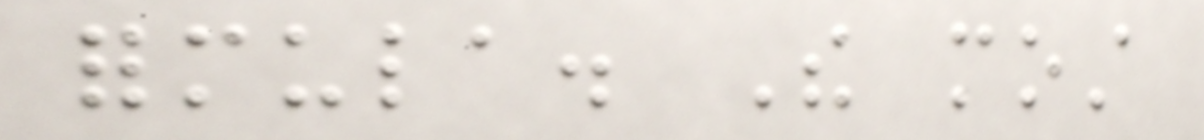formula. The most
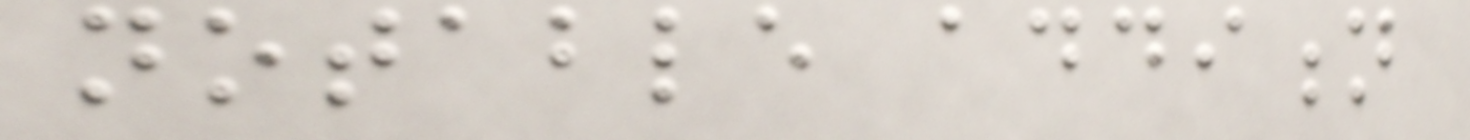notable addition
